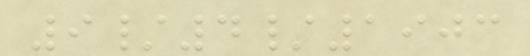9/4/1903
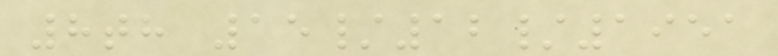8th 15/12/1951
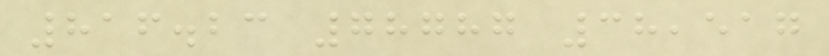816.23 78787 38,517
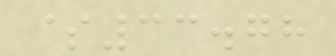$33.78
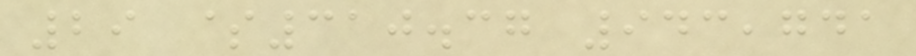29 $310.37 943,741
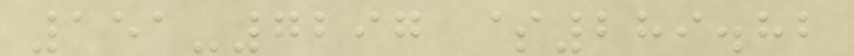151-7297 $289.82
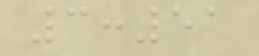3:51
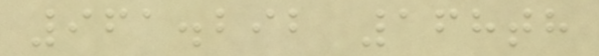961.292 168th
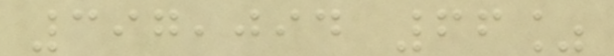397,094 66%
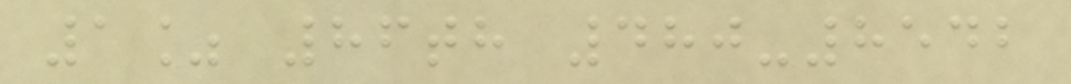1% 86th 480-8542
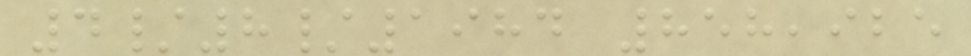4/8/1984 858,925
